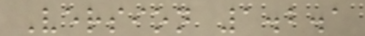Version 1.2.1
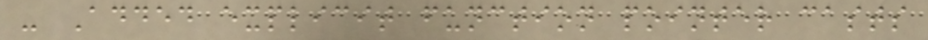- Added explicit function pointer casts
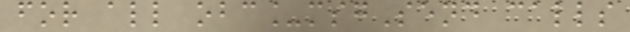for all obc_msgSend calls
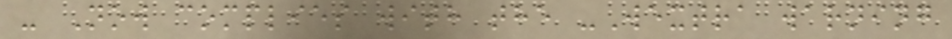- Now complies with the -Wextra warning
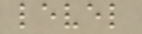level
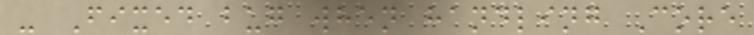- Fixed bug when handling Core
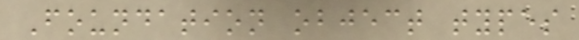Foundation object types
